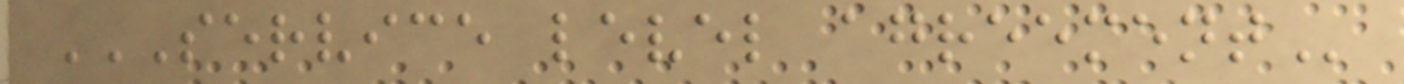SERVICE LEVEL AGREEMENT
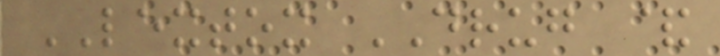LEXTOX DRUG &
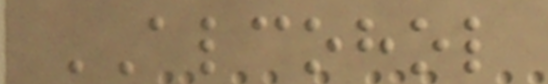ALCOHOL
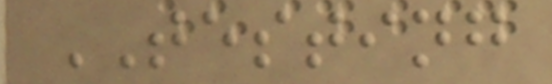TESTING
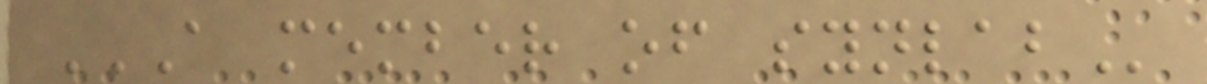A MEMBER OF SYNLAB
